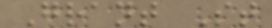Grant St
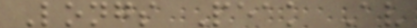Longs Peak Av
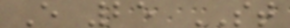E 25 ST
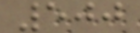500
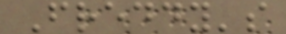Freddy's
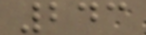243
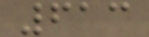613
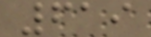619
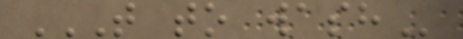T TO WASH
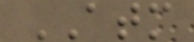ATM
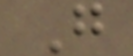G
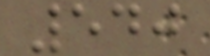540
